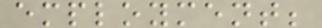employment;
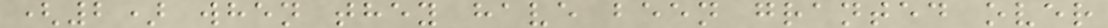(2) when they have been granted over
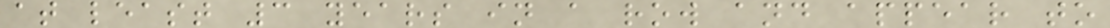at least 3 years in a row and appear to
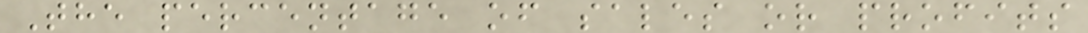The percentage of sales or profits
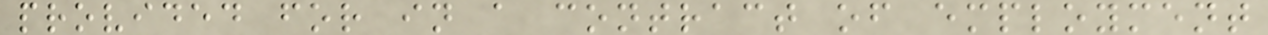provided for in a contract of employment
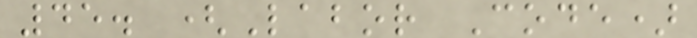45. (Labor Code)
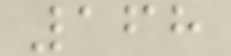168
